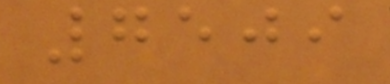7509
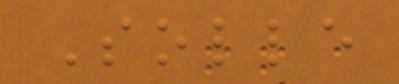Solle
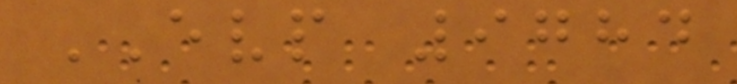EVP 9784
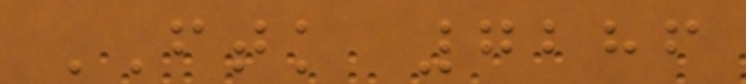FTK 7286
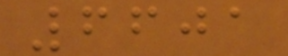6601
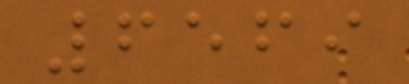6569
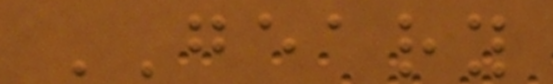GEARY
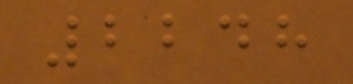2248
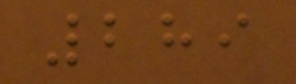289
